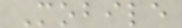Mobile
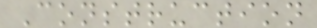Construction
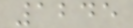1245
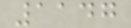1147
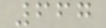667
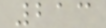213
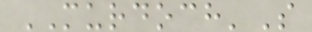MURDOCH'S
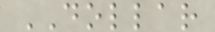DOLLAR
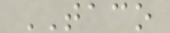TACO
